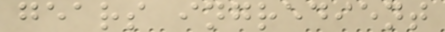gears ingredient
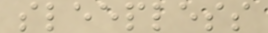sleepless
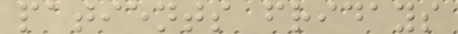patients fridays
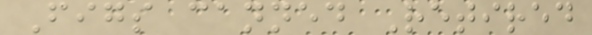Figs canned Retired
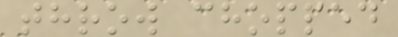throw chopped
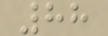88
